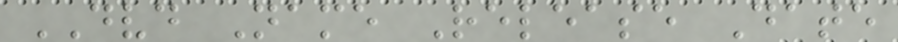DVD Name Release Date
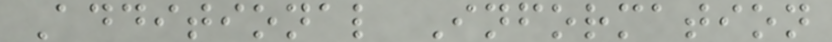Additional Information
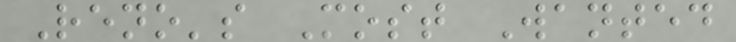Reno's Most Wanted
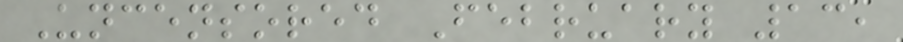Uncensored February 13,
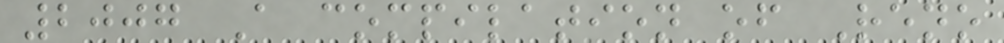2007 A compilation of Reno
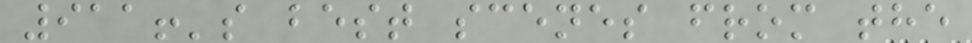911!'s best scenes from the
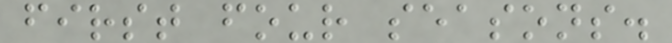first four seasons.
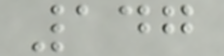147
